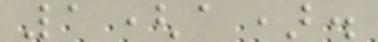1(a).
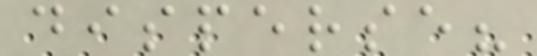disperse?
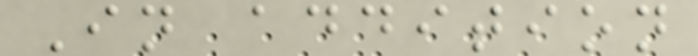In addition
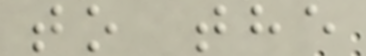to the
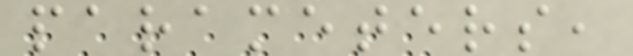parameters,
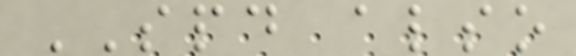SPD also
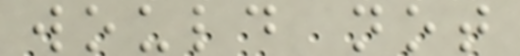would not
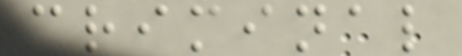criminal
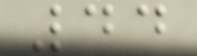44
